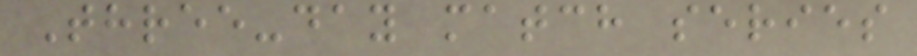Three-day match series
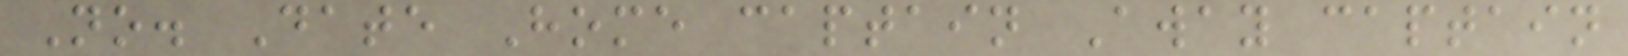No. Date Home captain Away captain
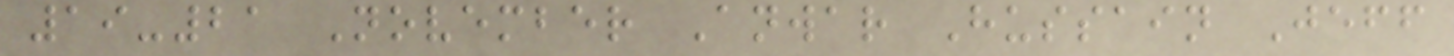19-21 November Anwar Hussain Jeff
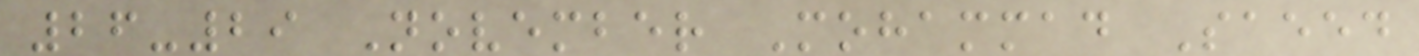26-29 November Mohammad Saeed
